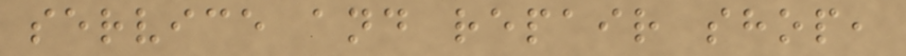service and repair shop,
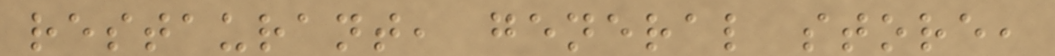restaurant, general store,
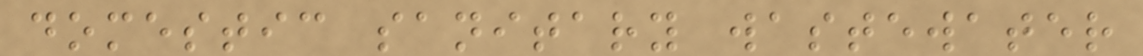domestic sanitary wastewater
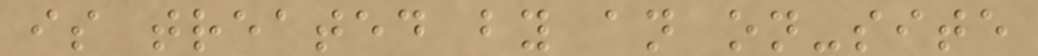is treated by an on-site
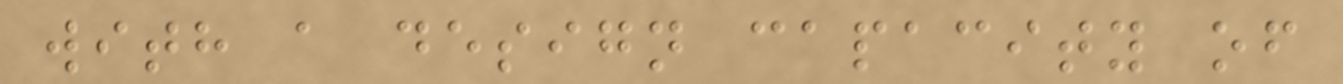with a design capacity of
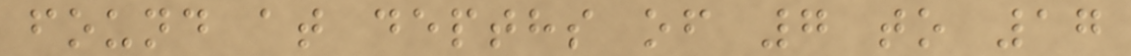found at depths of 7 to 17
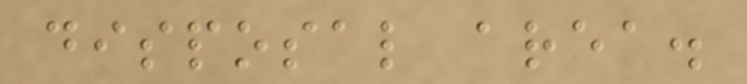disposal area.
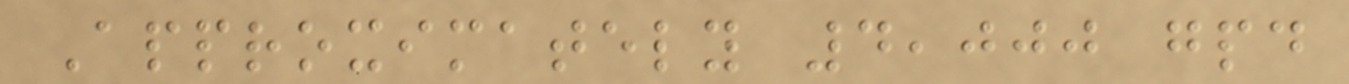Approximately 4,000 gpd
